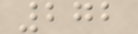272
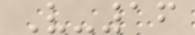V-16
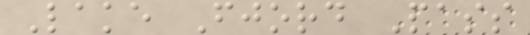Lake Fjord Pass
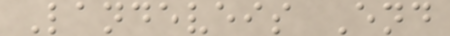Landeveis End
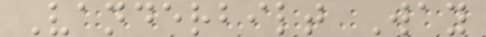Vanderbilt Way
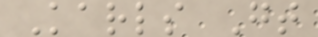Karls Gt
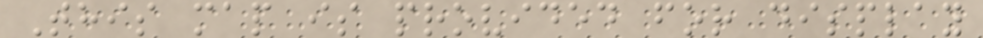This map is provided for display
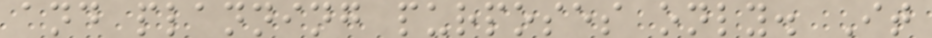and planning purposes only. It
